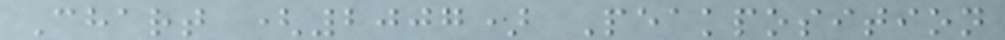Chart (2007) Peakposition
